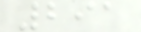291
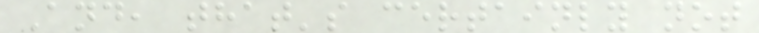And, that's certainly not
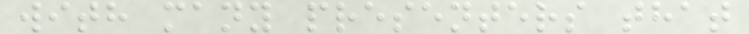with many presenters that
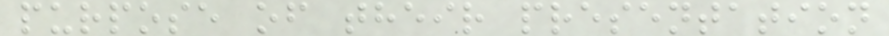purpose of their presentation
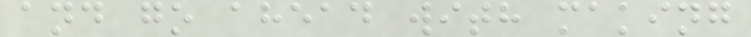and go ahead with making
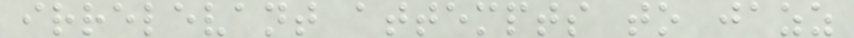irrelevant attempts to jazz
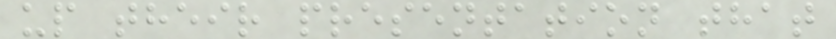up their presentation that
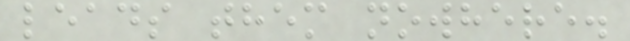leads them nowhere.
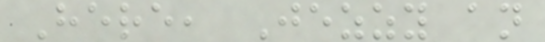Here, Jezzy an
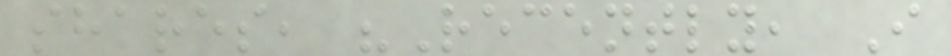shares, "Recently, I
